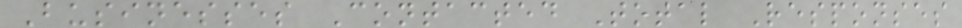Businesses Contacted Total Responses
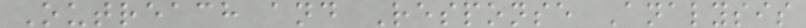Outreach and Response Analysis
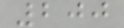200
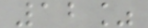12%
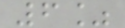6%
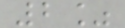2%
